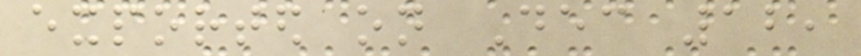exported on Dec 12,
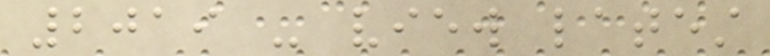2019 - view latest
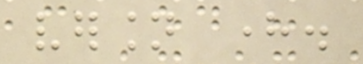version here.
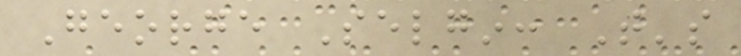George Selgin: That's
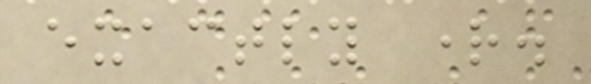exactly right.
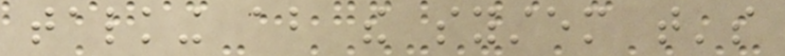talking about the system that's
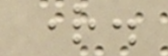right.
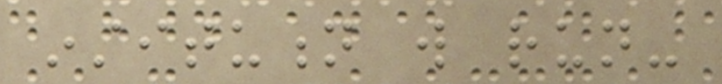institution will run-
